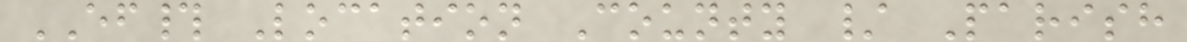EF# Location County / Parish
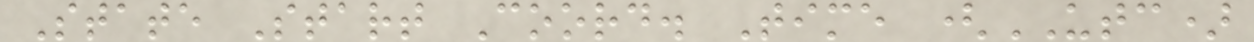State Start Coord. Time (UTC)
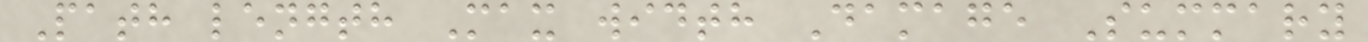Path length Max width Damage Summary
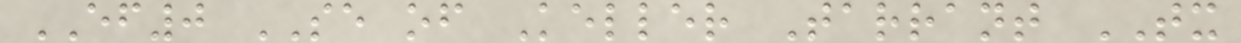EF0 SE of Keller Tarrant TX
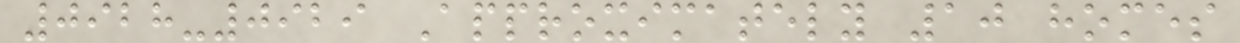0928-0929 Approximately 10 homes
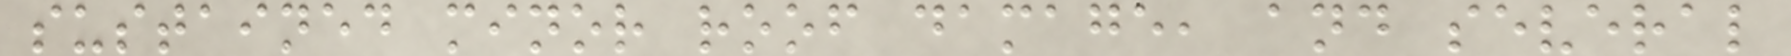sustained minor roof damage, and several
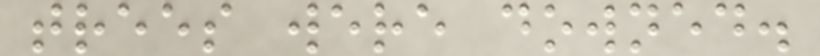trees were downed.
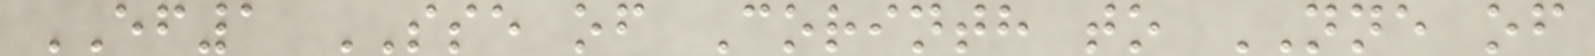EF1 SSE of Corinth to NNE of
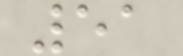51
